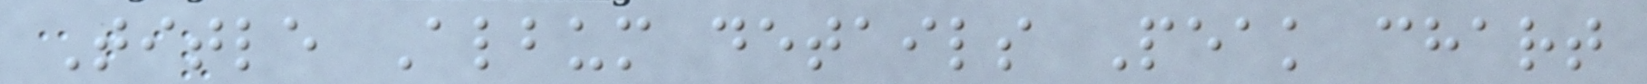Title Album details Peak chart
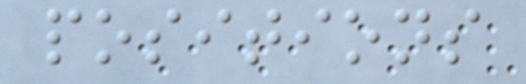positions
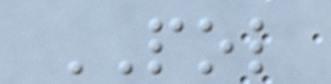POL
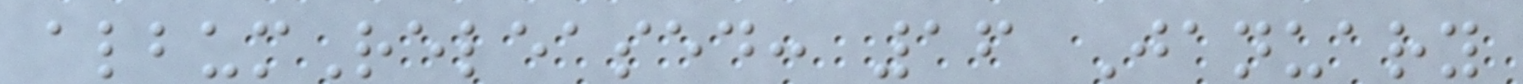albumReleased: 16 January
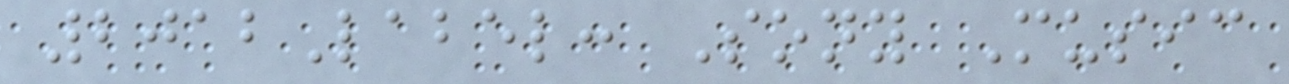2012Label: Sony Music
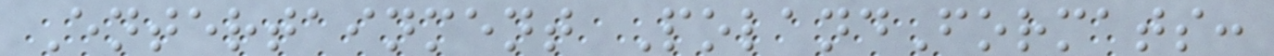Entertainment PolandFormats:
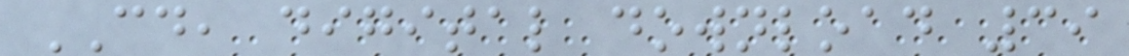CD, digital download 39
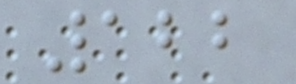122
